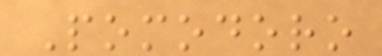Pomodoro
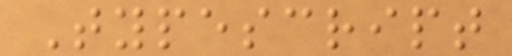Typescript
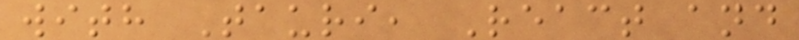with Tauri, React and
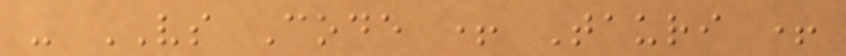- VS Code + Tauri +
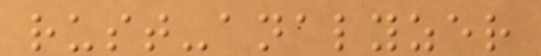rust-analyzer
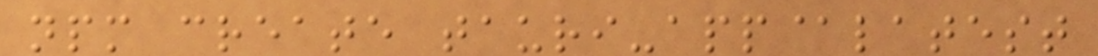npm create tauri-app@latest
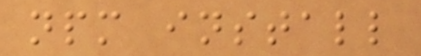npm install
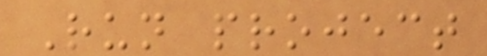Run project
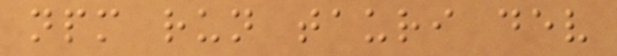npm run tauri dev
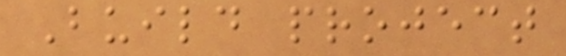Build project
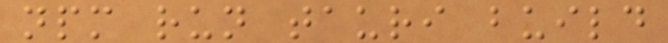npm run tauri build
